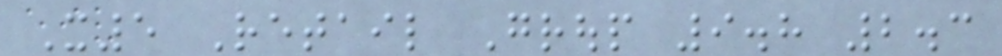X5 Retail Group 9.8 2.3
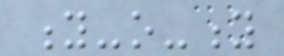y-o-y
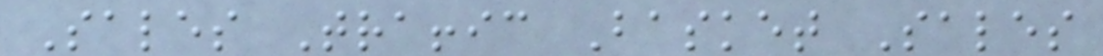Sales Traffic Basket Sales
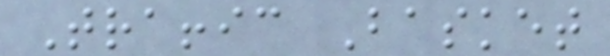Traffic Basket
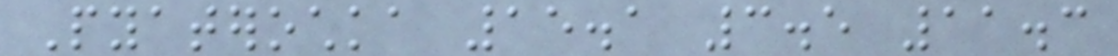Pyaterochka 15.1 3.5 11.3
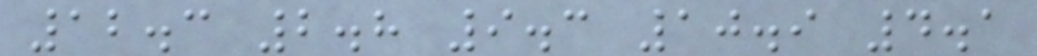12.3 2.8 9.3 10.9 4.1
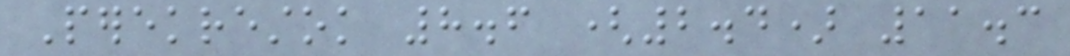Perekrestok 8.6 (2.4) 11.3
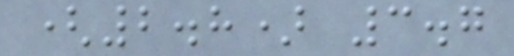(2.8) 3.7
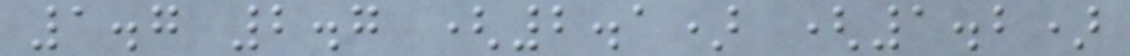1.7 2.7 (2.1) (1.2)
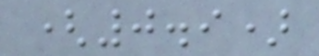(0.9)
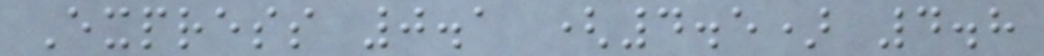Express 0.1 (4.5) 4.8
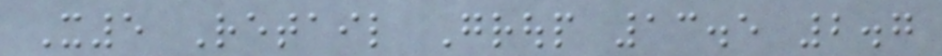X5 Retail Group 13.5 2.7
